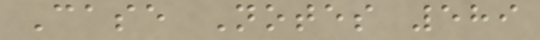Case Notes 589
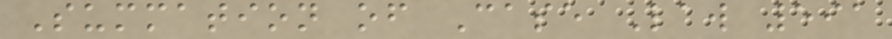Summation of Case Law 591
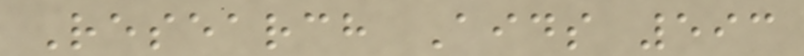Research Aids 593
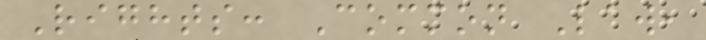Rights: Common Law,
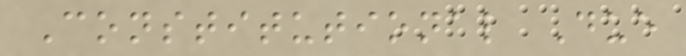Constitutional Due
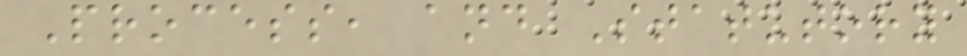Process, and Statutory
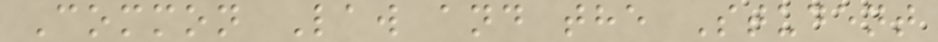Common Law and the Student
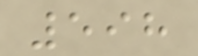598
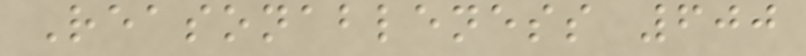Reasonableness 600
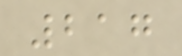217
